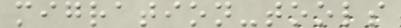migration-tools
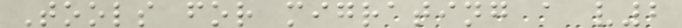Tools for migrating a v2
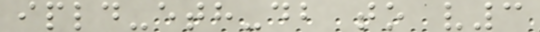ipld-eth-db to v3
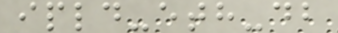ipld-eth-db
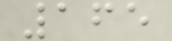165
